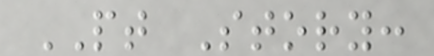PT Story:
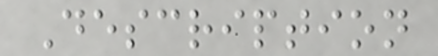Description
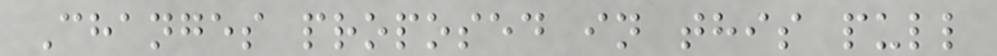Changes proposed in this pull
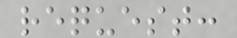request:
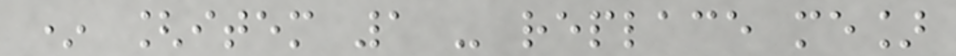* [item 1 - replace me]
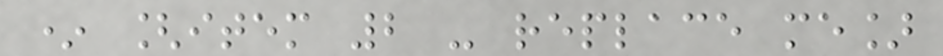* [item 2 - replace me]
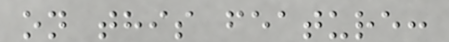on this feature:
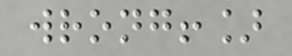wrong!]
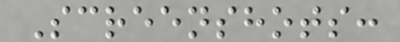Screenshots:
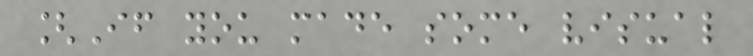[If you made some visual
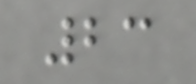23
